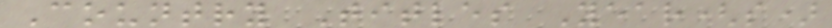Country Titles Year(s)
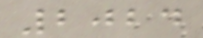2024
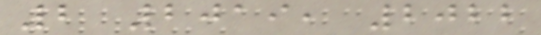2 2019, 2022
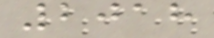2018
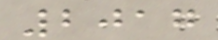2017
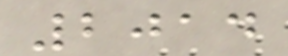2014
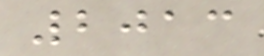2013
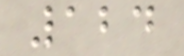124
